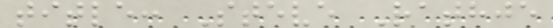title: Steve Rathje
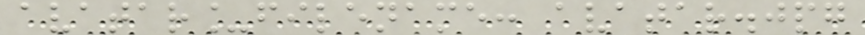avatar_filename: avatar.jpg
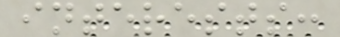interests:
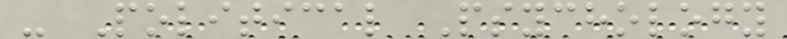- Political Psychology
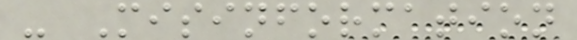- Misinformation
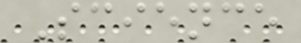Science
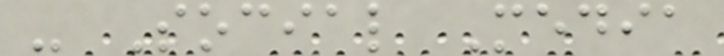- Social Media
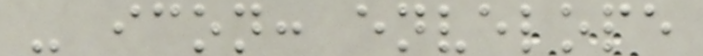- icon: envelope
